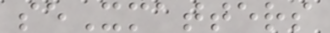seXmatters
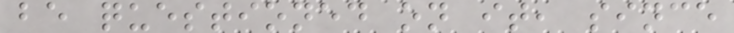be questioned on it, since
